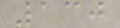130
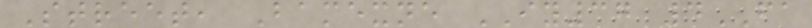Street, Bamexne IY37 4FA
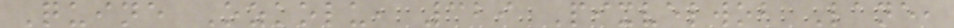Quine Ozkolu, 329 Pixvelwob Lane,
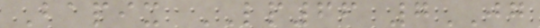Bapix LP66 7JG
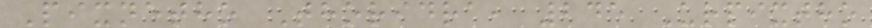Pixnetho Thoridra, 245 Urpixtho
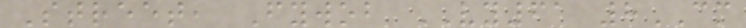Street, Fywob VY61 8CM
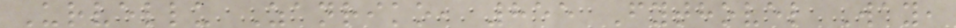Urvellu Zanriko, 855 Fythovel Way,
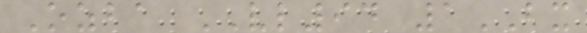Ozba VL94 1BX
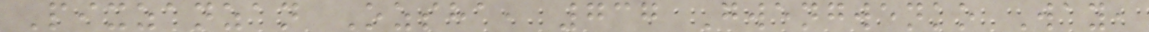Pixzanzan Ozsha, 737 Gwengwenko Way,
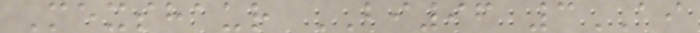Mexshaur BI96 3AI
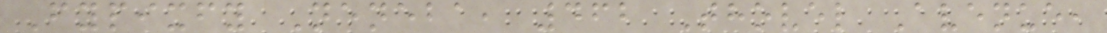Fypixfy Neneba, 462 Thovel Avenue,
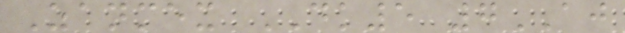Zanmex DK5 7AJ
